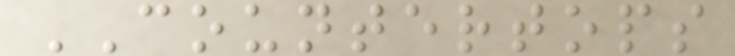COUNTERTOPS
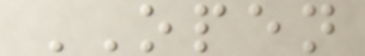OPEN
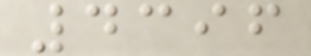4396
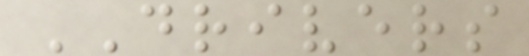DRIVERS
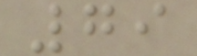79
